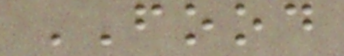FOOD
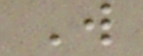W
